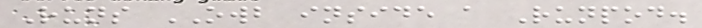Runs OWB inside a Runpod.
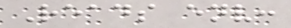Reads env:
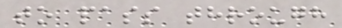to pass through
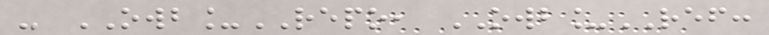- OWB_REPO, OWB_REF:
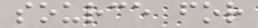source for
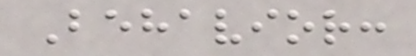Behavior:
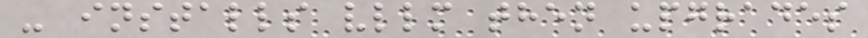- installs vllm then upgrades
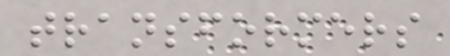transformers
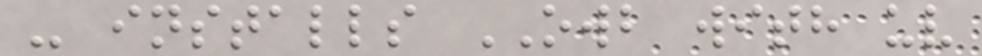- installs OWB with uv
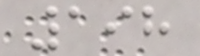198
